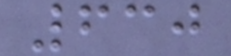630
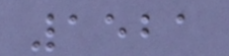1521
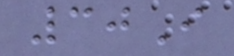30I
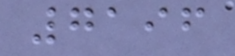7196
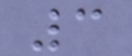3
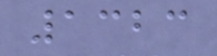1323
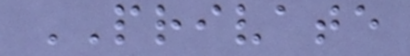PRIVATE
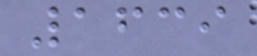1639
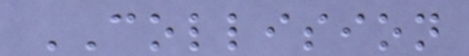COLLISION
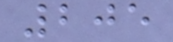205
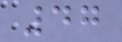47
